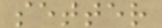setter
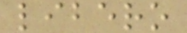libero
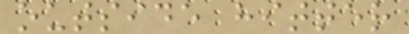outside hitter
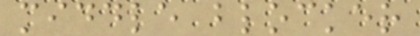middle blocker
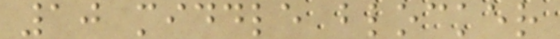10 middle blocker
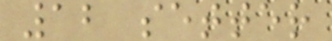12 setter
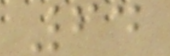64
